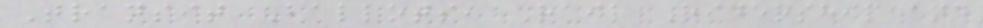Transit Ballots, Rail Ridership and
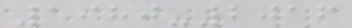1980-2016
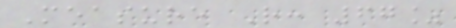Measure R: 67%
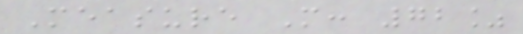Measure M: 72%
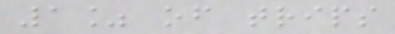1% of trips
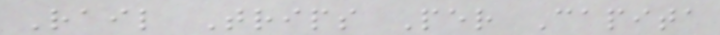Rail Trips Per Capita
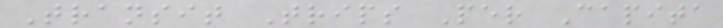Transit Trips Per Capita
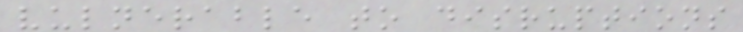vulnerable to disruptions
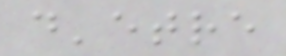d'etre
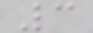3
